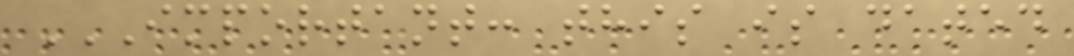IMPORTANT: THIS IS DATED
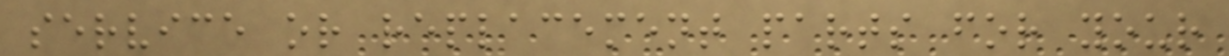service or replacement parts for your
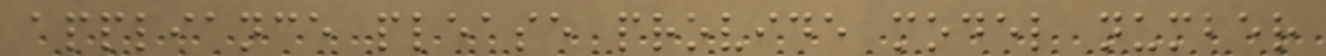appliance please provide model number
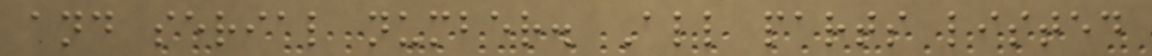and serial number. All parts listed
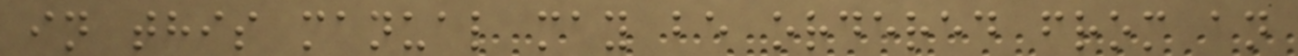in this manual may be ordered from an
